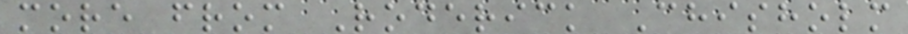more from Roderick Chisholm
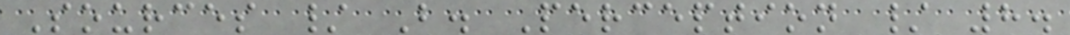Sources / B. Perception / 8.
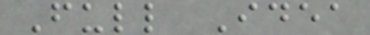Full Idea
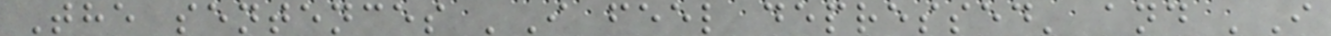The sentences 'I feel depressed' and 'I
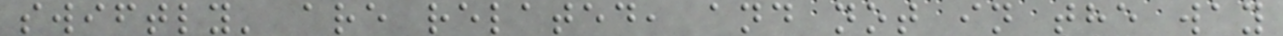swiftly' are related, and not in the way
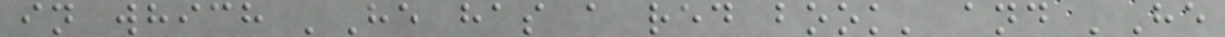in which 'He has a red book' and 'He
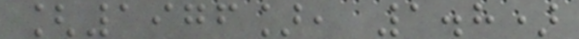[1976], 1.8)
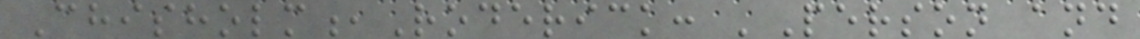Chisholm,Roderick: 'Person and
